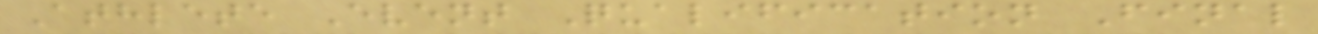Athlete Event Qualification Final
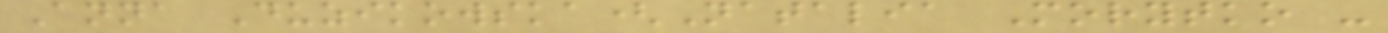Anna Duzikowska(Natalia Morytko -
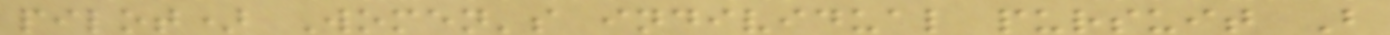pilot) Women's individual pursuit B
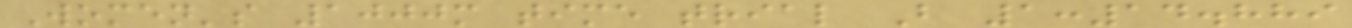Women's 1000m time trial B 1:14.889
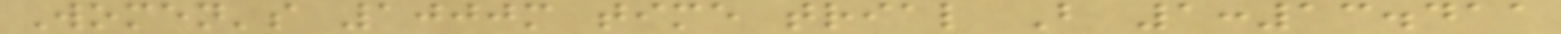Women's 1000m time trial B 1:13.411
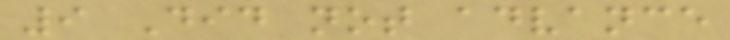9 Did not advance
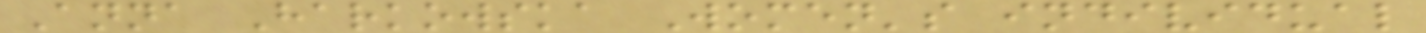Anna Harkowska Women's individual
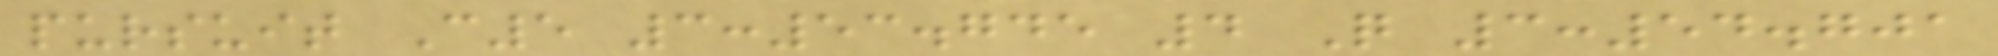pursuit C5 3:53.745 4 Q 3:54.701
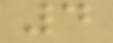4
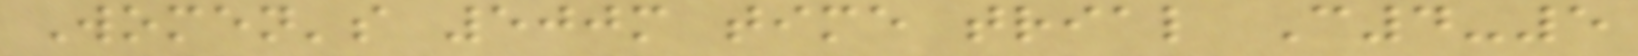Women's 500m time trial C4-5
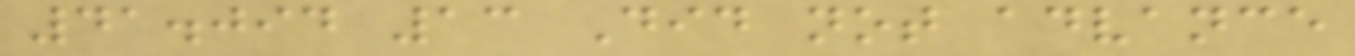41.094 13 Did not advance
